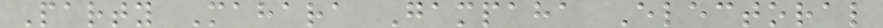Party Mahara Gampaha Electoral
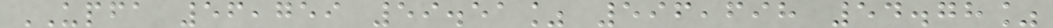UPFA 56,759 59.51% 596,698 54.78%
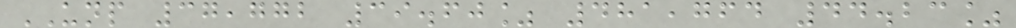UNP 37,772 39.60% 481,764 44.23%
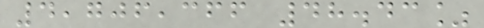4,706,366 48.43%
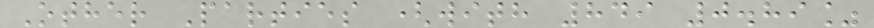Other Parties (with 849 0.89%
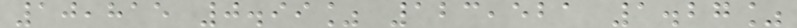10,815 0.99% 123,521 1.27%
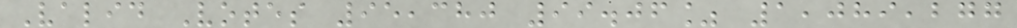Valid Votes 95,380 99.06% 1,089,277
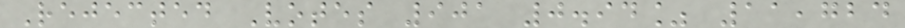Rejected Votes 901 0.94% 11,724
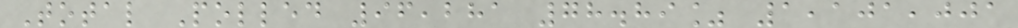Total Polled 96,281 78.89% 1,101,001
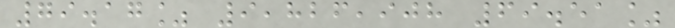79.17% 9,826,908 69.51%
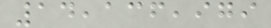14,136,979
